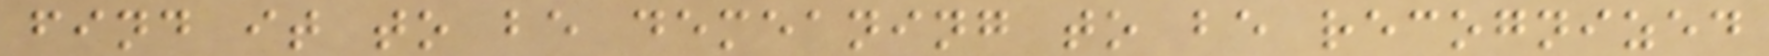find it to be demeaning to be recognized
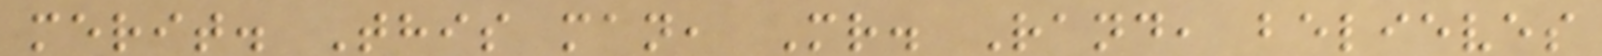merit. This man, Mr. Rand, believes
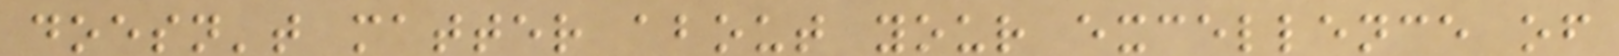doesn't matter about your excellence of
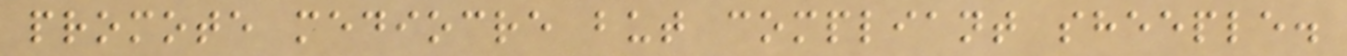promote mediocre but compliant sheeple.
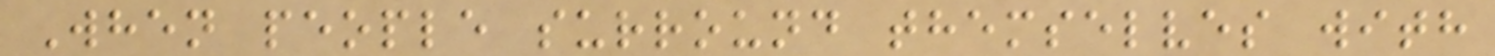When people surround themselves with
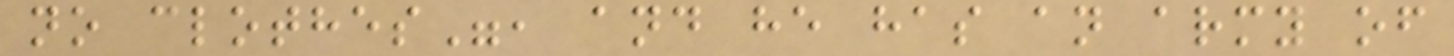no clothes", and he has an army of
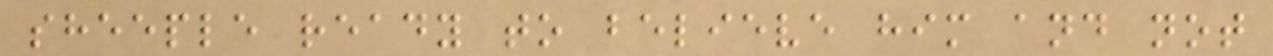sheeple ready to believe him and not
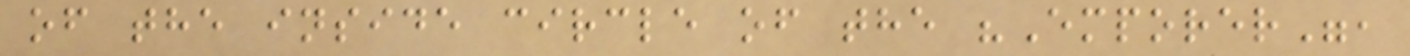of the inside circle of the "Emporer",
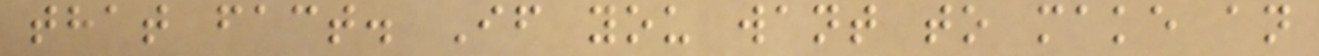that fact. If you want to make an
